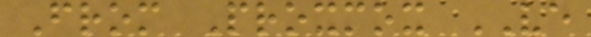From Proxmox VE
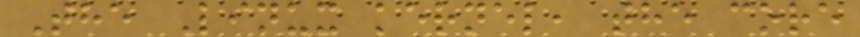The Linux kernel, the core
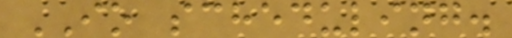IO scheduling.
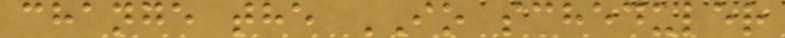change the IO scheduler
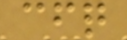cfq
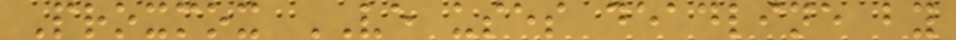Proxmox VE uses deadline by
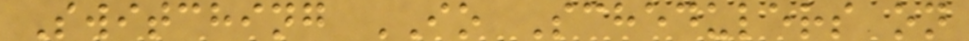Switching IO Schedulers on
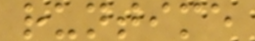runtime
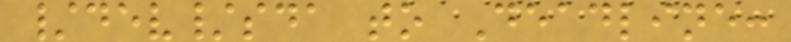/dev/sda to Deadline:
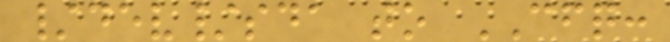/dev/sda to CFQ:
